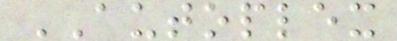AUTOPLEX
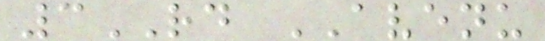3RD AVENU
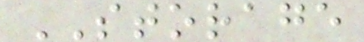STORAGE
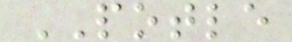POTLE
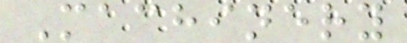Machinery
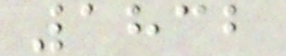1832
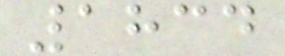1834
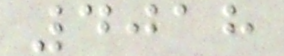4018
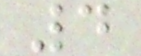4
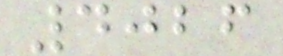4026
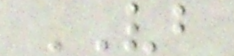VB
